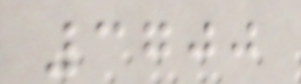3700
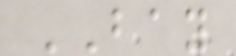BAY
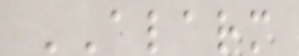ALARM
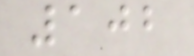102
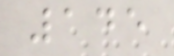145
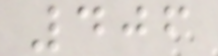406
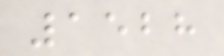1528
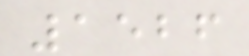1526
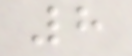8
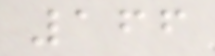166
